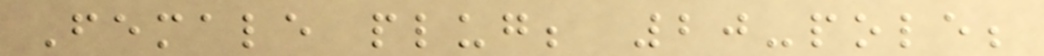Female plug; 20-pole;
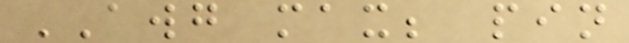AWG max; pin
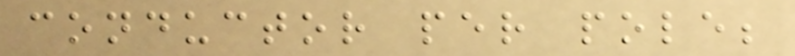conductor per pole;
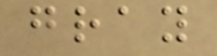gray
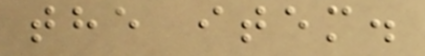the item.
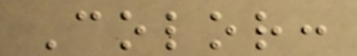Color:
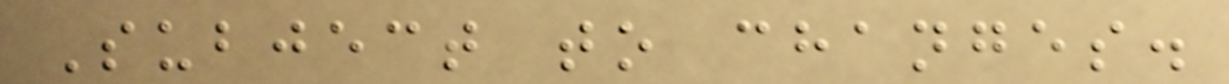Subject to changes.
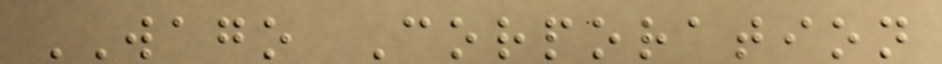WAGO Corporation
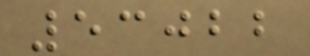53022
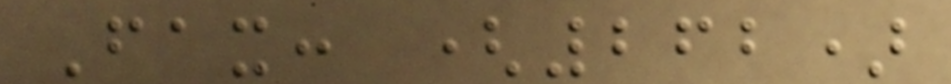Fax: (262)
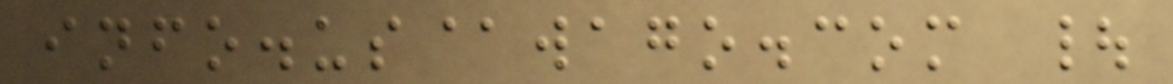info.us@wago.com |
